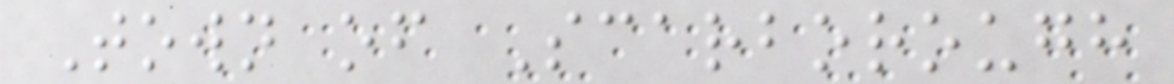Town of Scarborough
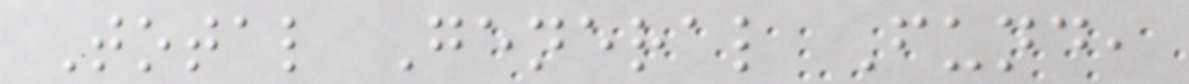Total General Fund,
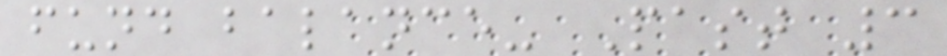fund balance- Past 3
